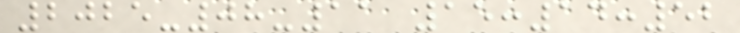2025-08-11 15:14:52
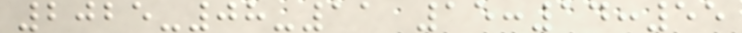2025-08-11 15:14:55
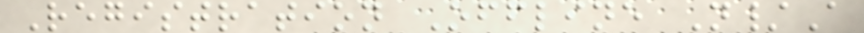Registration Offline N/A
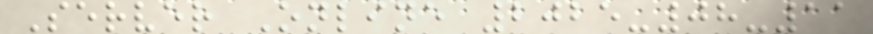Server Online 2025-08-11
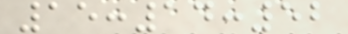15:14:52
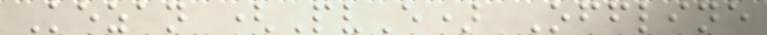Kezan (PvE) Offline
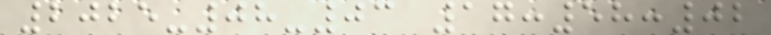2025-08-03 17:58:02
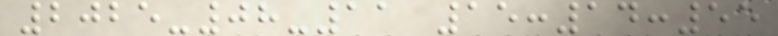2025-08-11 15:14:55
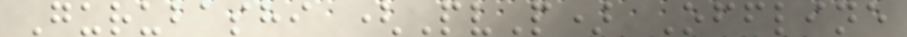Gurubashi (PvP) Offline
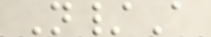N/A
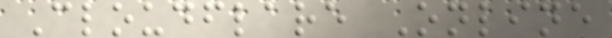Cloudflare Online
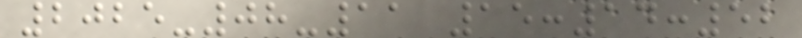2025-08-11 15:14:52
